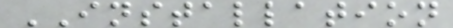INSTALLATION
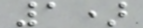1)
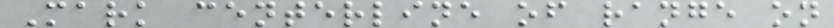Mark centerline of range on
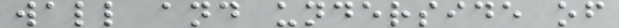wall and underside of
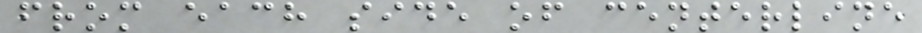from each side of centerline
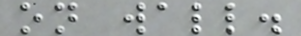on wall.
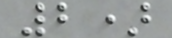2)
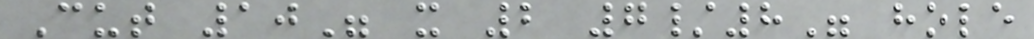Cut 10" x 2 7/8" hole
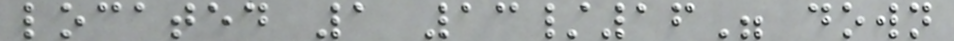located 1 13/16" down
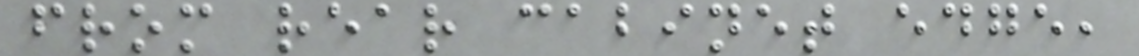from rear cabinet edge,
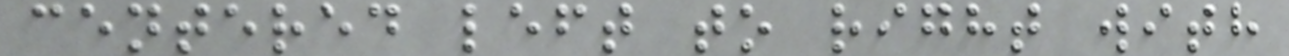centered left to right with
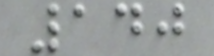140
